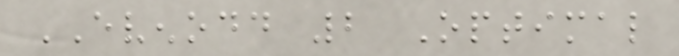EVENODD 2 Optimal
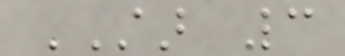STAR 3
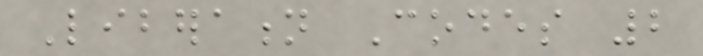Liberation Codes 2
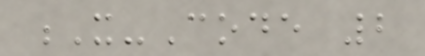X-Code 2
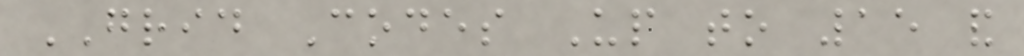GRID Codes Up to 15 and
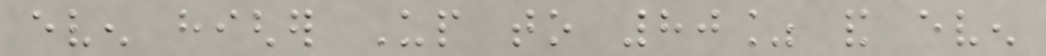even higher Up to 80% and even
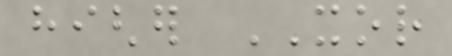higher XOR
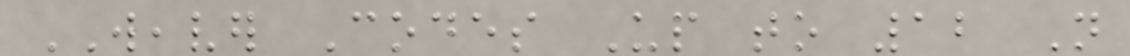WEAVER Codes Up to 12 Not
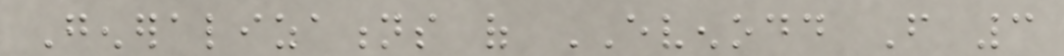Generalizations of EVENODD From 3
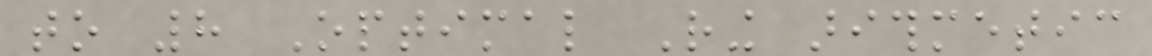to 8 Optimal Ring arithmetic
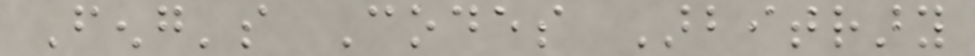Feng's Codes Arbitrary
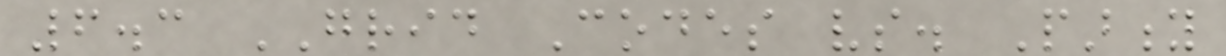6.3 GRID Codes vs. Parity
